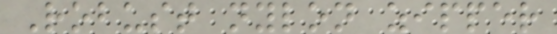Robust nylon zipper
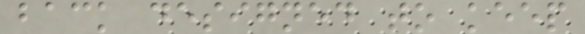back designed to keep
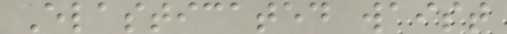Elasticated waist
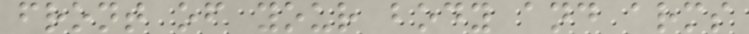front of your body and arms
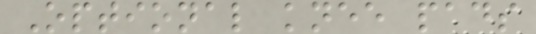Optional knee pads
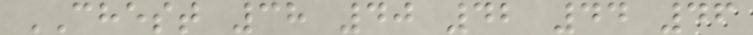CHEST 38 40 42 44 46
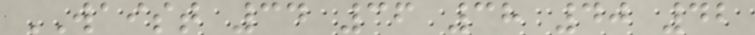WAIST 34 36 38 40 42
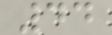44
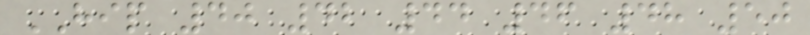HIP 40 42 44 46 48 50
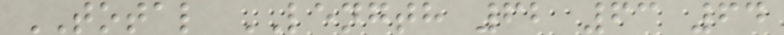TOTAL LENGTH 62 63 64
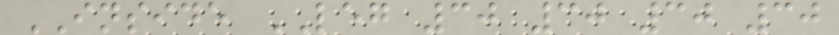INSIDE LEG 30 30 30 30
